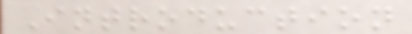Introduction
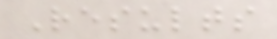Results
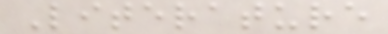Literature
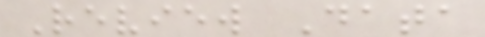Review Data
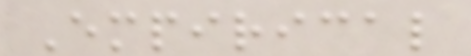Empirical
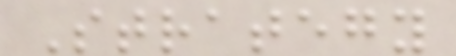Strategy
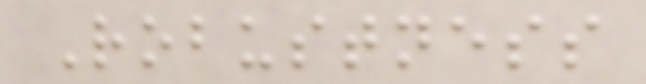Robustness
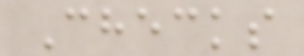Checks
